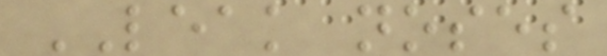LEAK noses
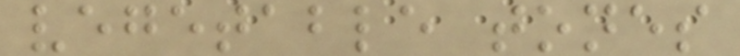vegetable tones
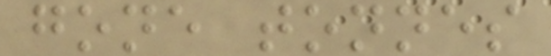gone tonnes
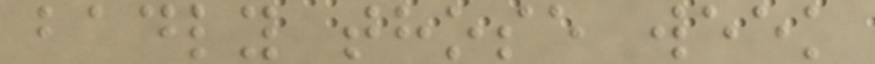badly those week
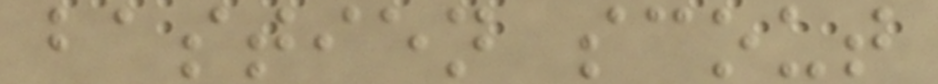bastien scout
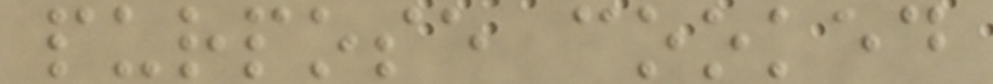purpose cooked
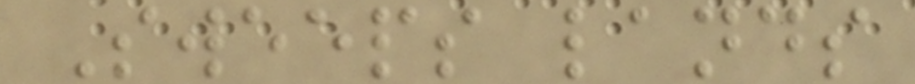Sweeps lands
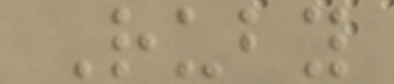Ruby
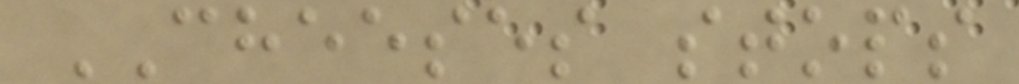CHEESES stops
